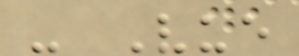- Vue
